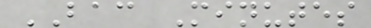BAC Minutes
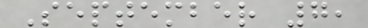September 7,
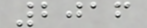2016
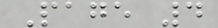Page 4
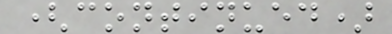(continued)
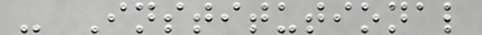- Institutional
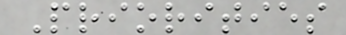Priorities
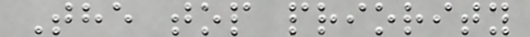The top priority
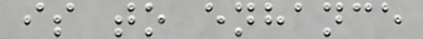is to enhance
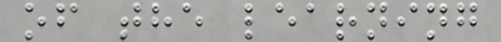of the learning
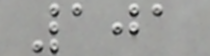101
